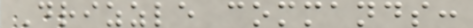Drizzle commands:
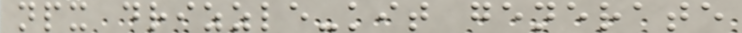npx drizzle-kit generate
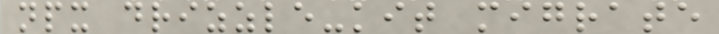npx drizzle-kit migrate
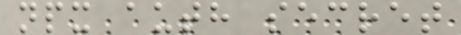npx auth secret
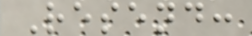Resend:
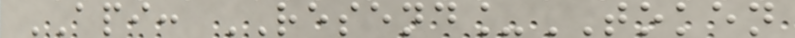API: RESEND_TOKEN
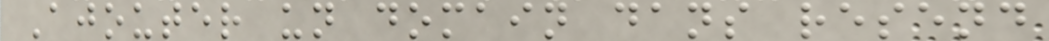Ajouter un domain dans resend
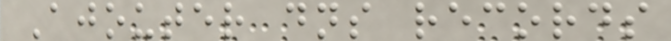Ajouter dns records
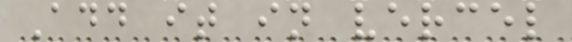Add it in vercel
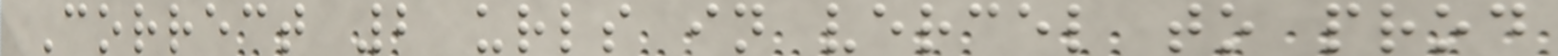Correct 2 urls in vercel to prod
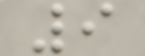9
